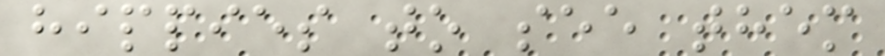hippies to see them
